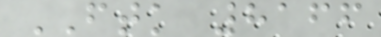FTK 8166
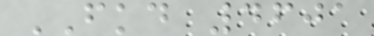FKD 4601
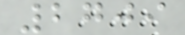2709
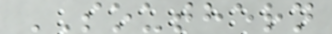SOUTHERN
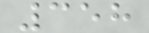358
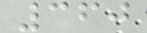360
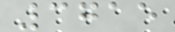3715
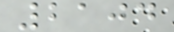2104
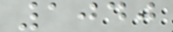1040
